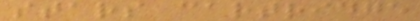stars cartridge
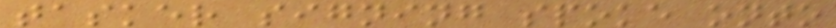tasker signing spoke onto
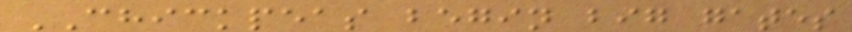CHICKPEAS begin big gates
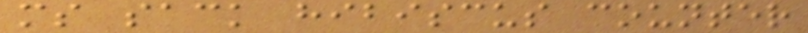ms sack hibiscus counter
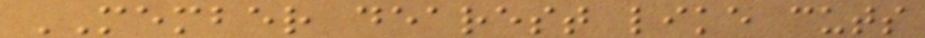MEMBER dearest like cuts
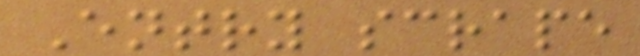Entry scrape
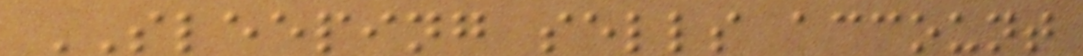SLEEPING sells account
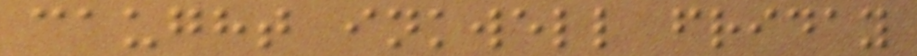caught inkwell friday
